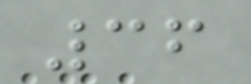36
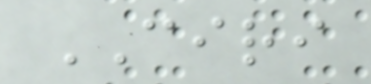CIRI
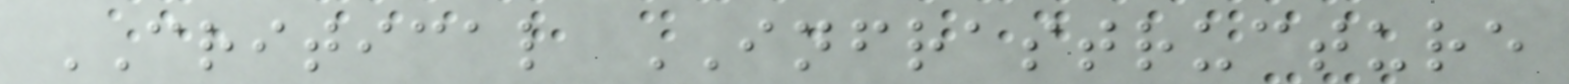CRITICAL INFRASTRUCTURE
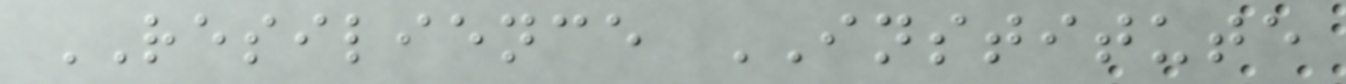RESILIENCE INSTITUTE
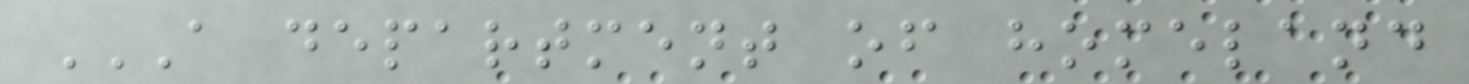A DEPARTMENT OF HOMELAND
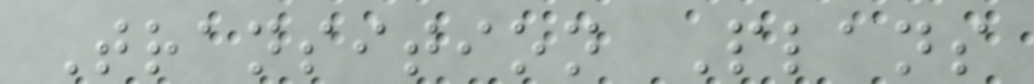Transition Plans
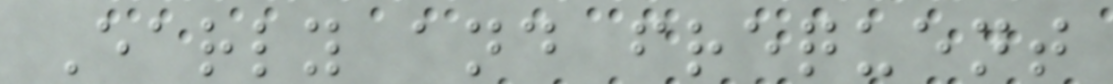Early and frequent
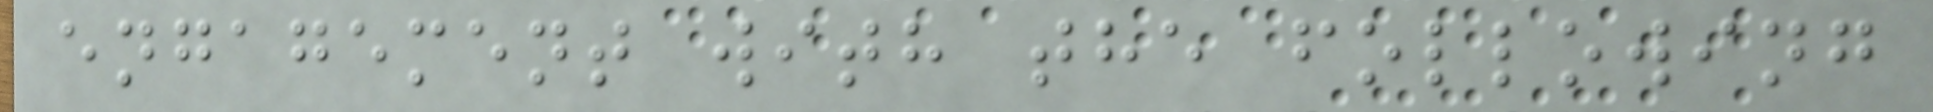engagement with the following
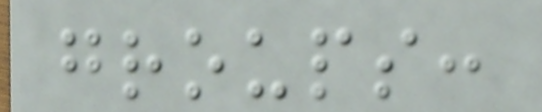groups:
